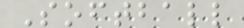Softball
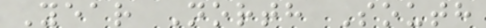Year North South
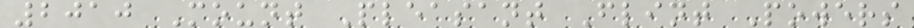2010 Mount Pleasant Flint Powers
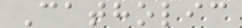Catholic
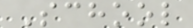School
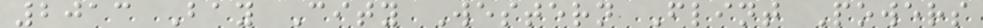2013 Bay City Western Flint Powers
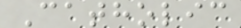Catholic
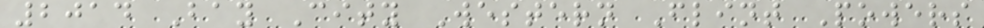2014 Bay City Western Flint Powers
